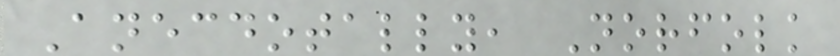Anecdotally, Norfolk
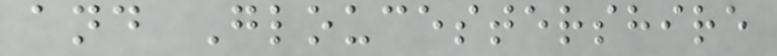and Gloucestershire
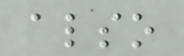also
